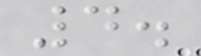4.
